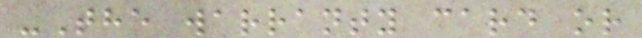-The warranty card or
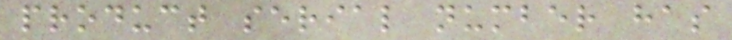product serial number has
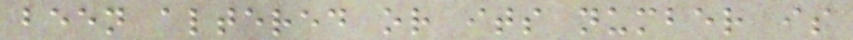been altered or its number is
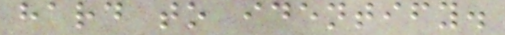hard to identify.
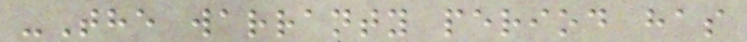-The warranty period has
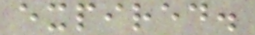expired.
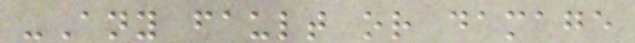-Any fault or damage
